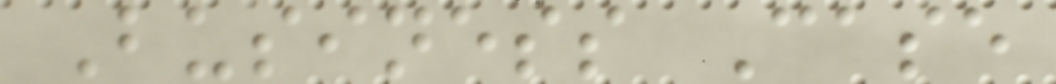Business Case
